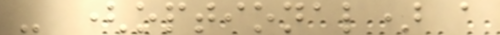- (optional) a
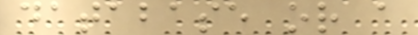database or a
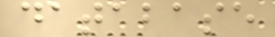database
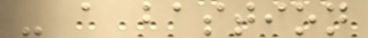- a bastion
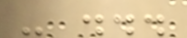- ...
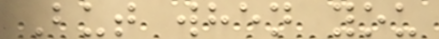But when you
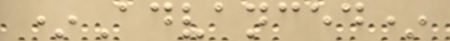*Advanced*
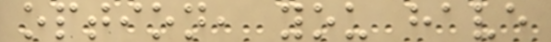option, you have
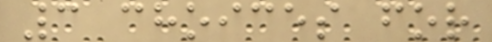3 choices for
